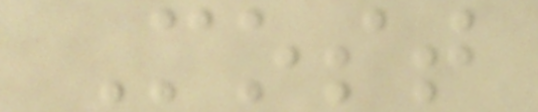Most
